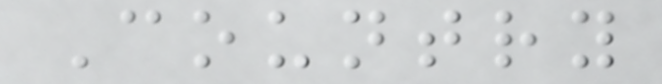Country
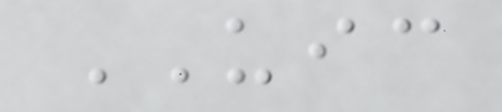UIC
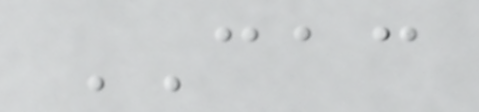CAC
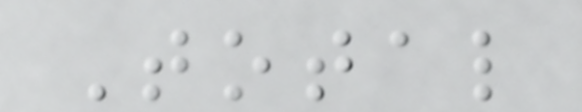Total
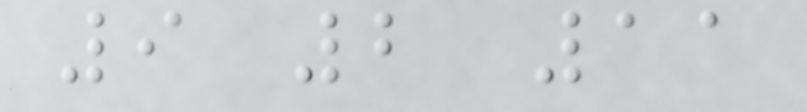9 2 11
